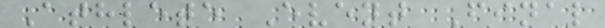Athlete Event Final
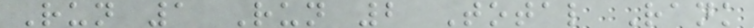Run 1 Run 2 Total Rank
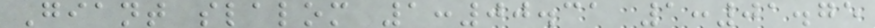Giant slalom 1:00.31 1:01.75
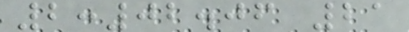2:02.06 21
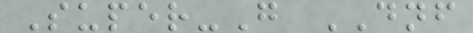Super-G DNF
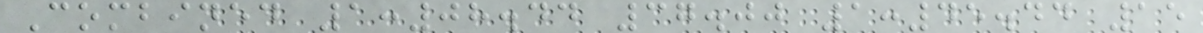Combined 1:08.44 37.00 1:45.44 15
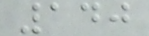140
